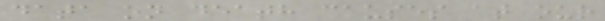data on death causes at our
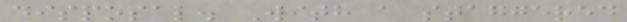disposal. With a staggered
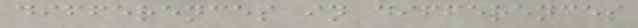differences in differences
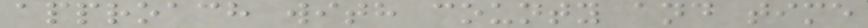approach with county and time
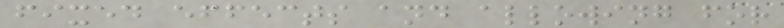fixed effects and allowing for
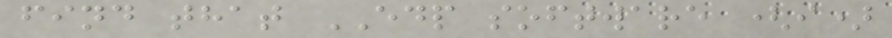find that EDP software (i)
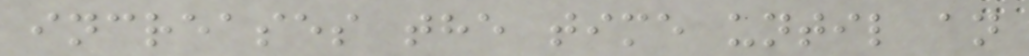increases the time until an
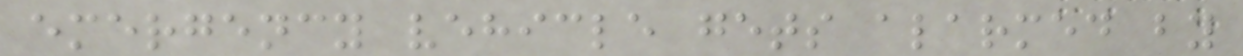emergency vehicle gets alarmed by
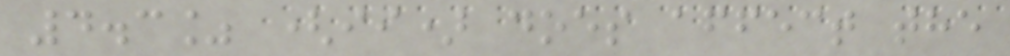4.3% (ii) does affect the
